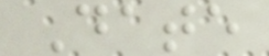Date
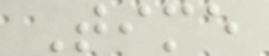Time
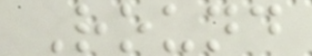Round
